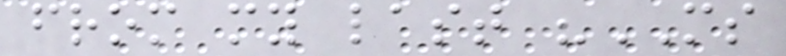from my last "MS
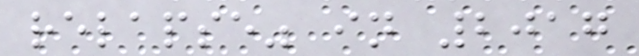relapse" in 2017
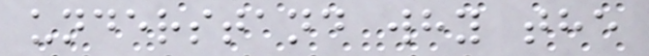understand why the
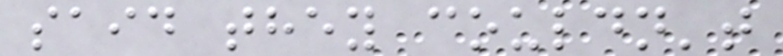said they couldn't
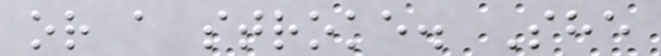or a stroke. She
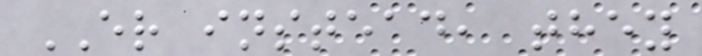ER instead, they
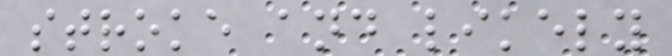stroke and likely
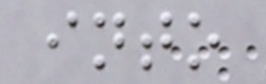into
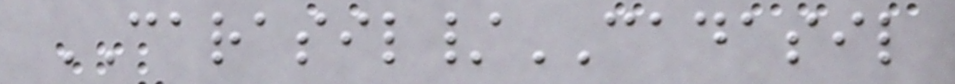CARASIL/CADASIL
